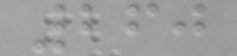260
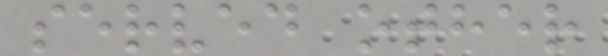served other
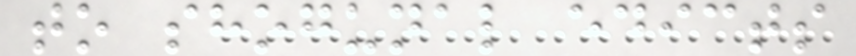to shogunal edicts
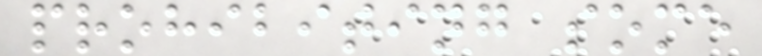prohibiting some
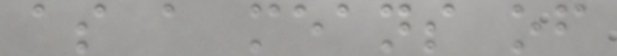as a means of
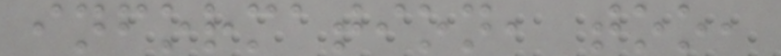information, too,
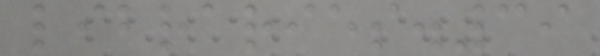libraries.39
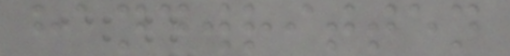handwritten
